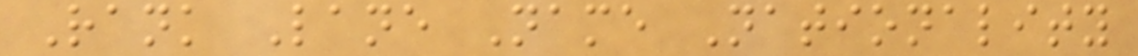Rank Lane Name Nationality
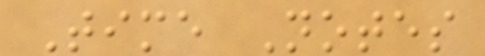Time Notes
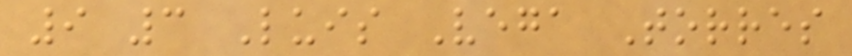9 3 Luis Vega Torres
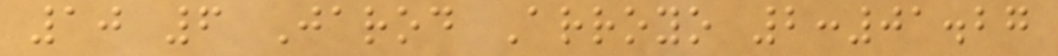10 6 Jarod Arroyo 2:01.27
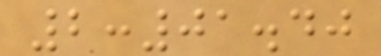2:01.40
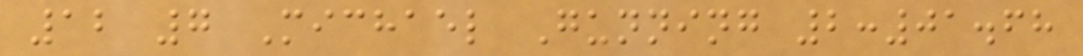12 7 Michael Gunning 2:01.68
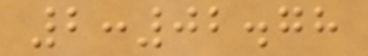2:02.78
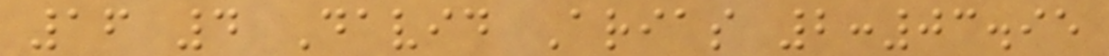16 4 David Arias 2:03.95
